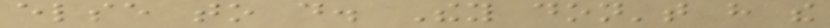else to do. They don't have the
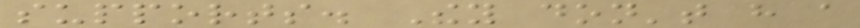supports. They don't have a
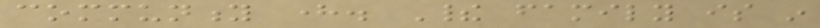community here. Their family is in
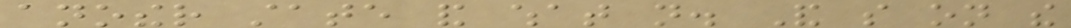another state and what not. And so on the
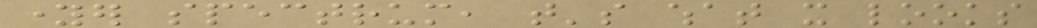younger spectrum, that's what it looks
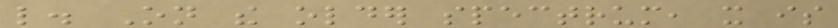like. On the older spectrum, it is
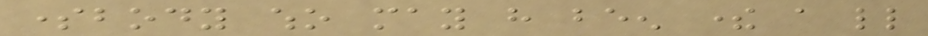somebody who may have been there a little
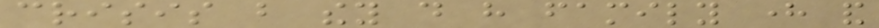crisis but they do have family here and
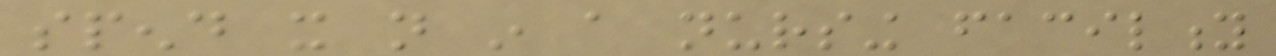spend it not in a nursing facility
